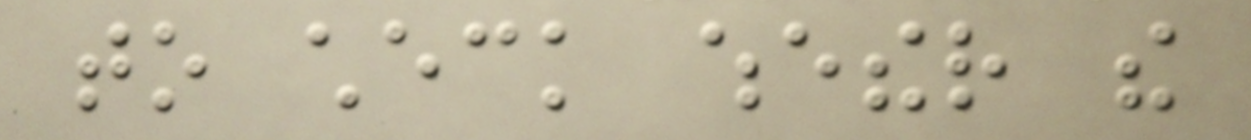to check whether the
